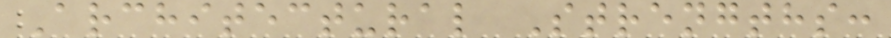Architectural Strengths:
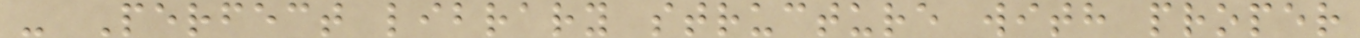- Perfect library structure with proper
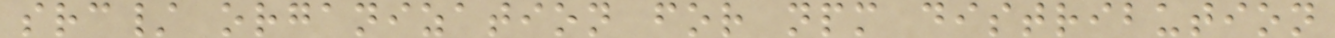src/ organization for npm distribution
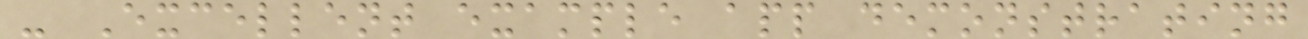- Excellent example app demonstrating
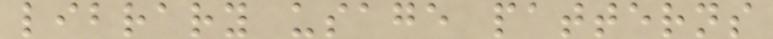library usage patterns
